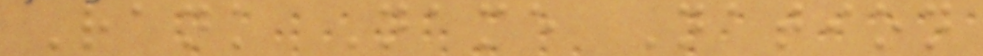Rank Name Nation
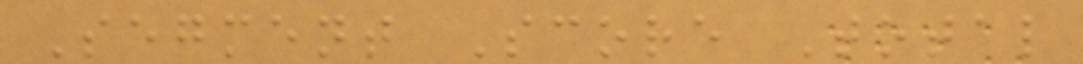Segment Score Total
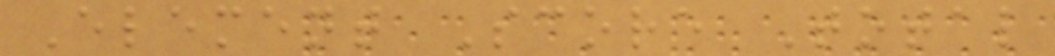Element Score Total
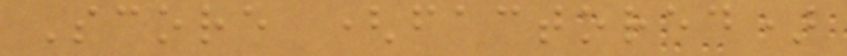Score (factored)
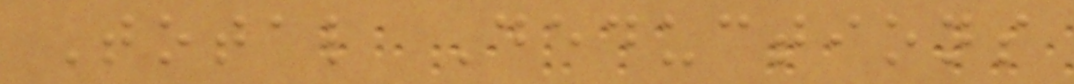Total Deductions
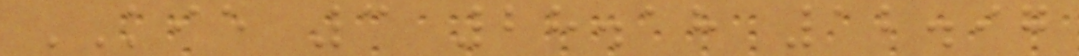KIE 3 28.18 12.97
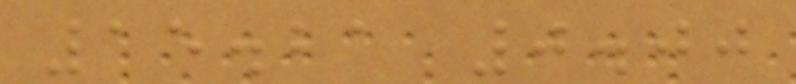15.21 0.00
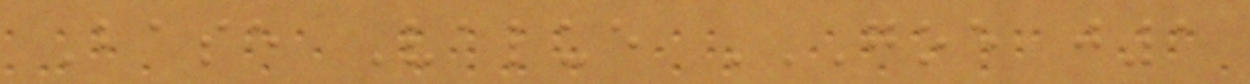Base Value GOE J1
